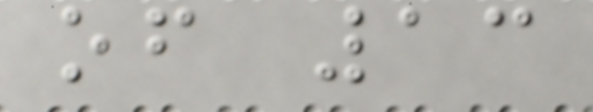of 13
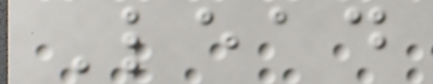Lead
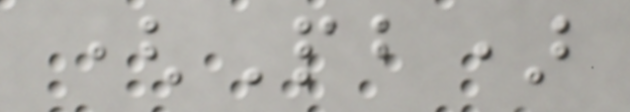(Pb)
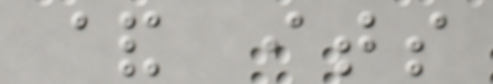& its
